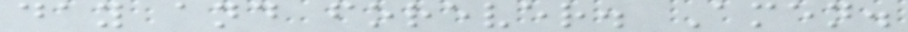day and forever. Amen.
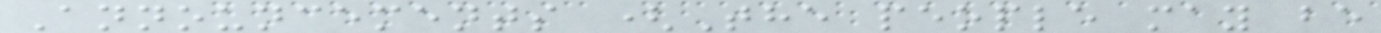Announcements (The people may be
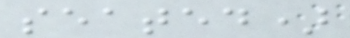seated)
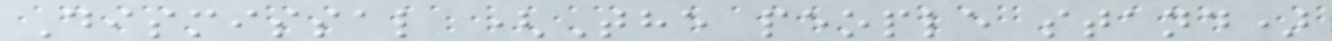Dismissal (The people stand)
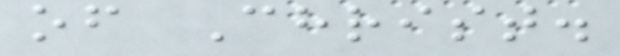of Christ.
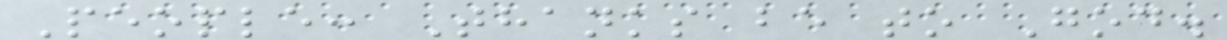People: Thanks be to God.
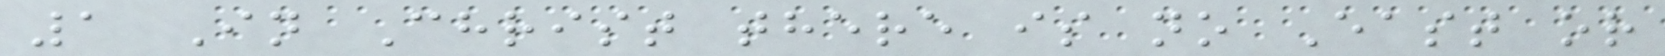1 In Christ there is no East or
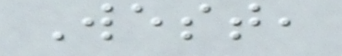West,
